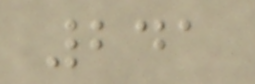241
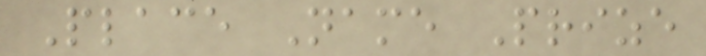Place Name Prize
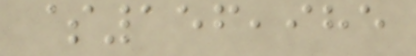$156,985
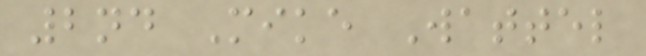2nd Mike Wattel
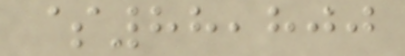$88,800
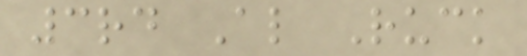3rd Al Ruck
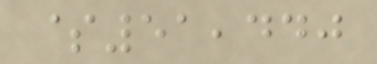$51,440
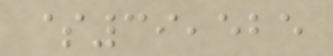$39,525
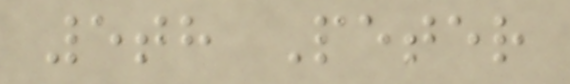5th Peter
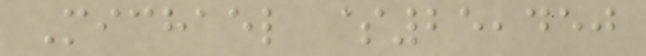Michael $25,450
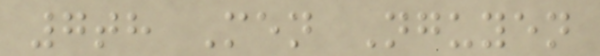7th Men Nguyen
